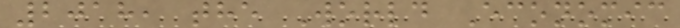2018, the World Economic
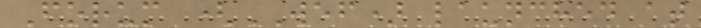Forum (WEF) launched at
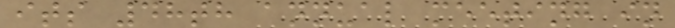its 48th annual meeting in
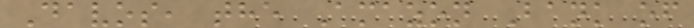Davos, the Amazon Bank of
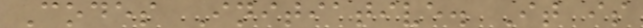Codes Initiative. It is
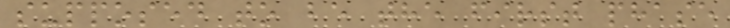supposed to be the first phase
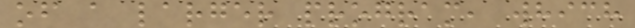of a larger program, which
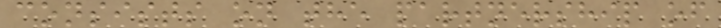consists on the partnership of
